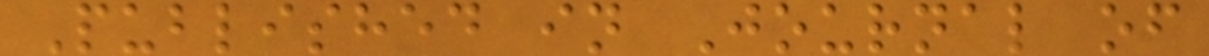Published in Journal of
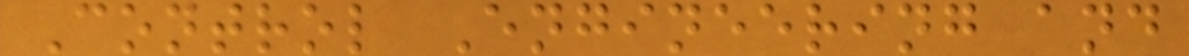Control Engineering and
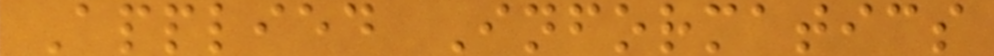Applied Informatics
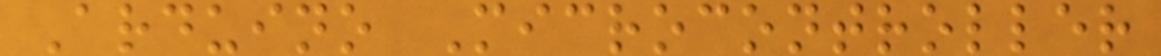Arduino Microcontroller
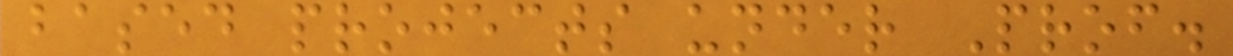based projects under Prof.
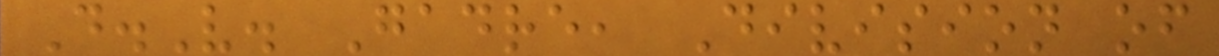D.V. Gadre, Division of
